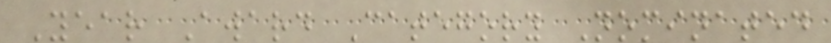Year Award Category Nominated
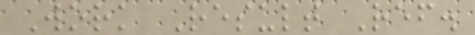Work Result Ref.
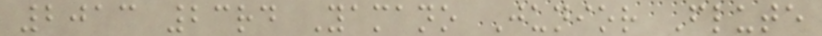2013 23rd Yamano Junior Flute
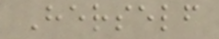Herself
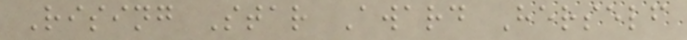Rising Star Award Herself
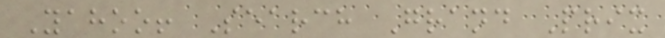Yahoo! Search Grand Prix
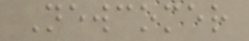Newcomer
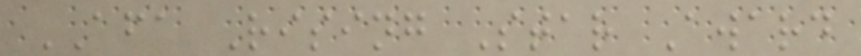AFA Rising Star Award
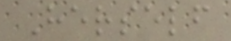Herself
